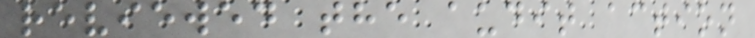reviewed the audit action
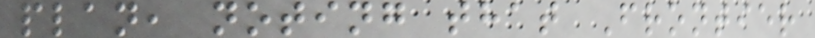plan, noting that Frontier
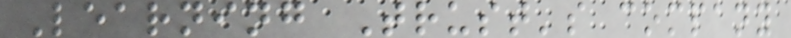Learning Trust's company
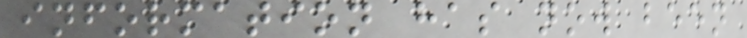information has now been
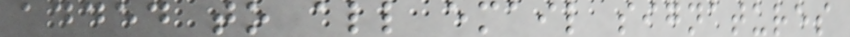added to all email signatures
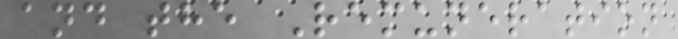and the Remuneration
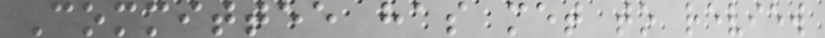Committee has met to review
